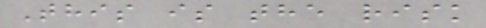This is the risk
